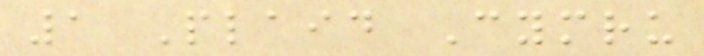1 Plaid Cymru
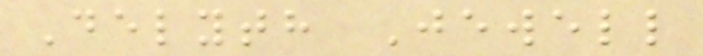Delyth Jewell
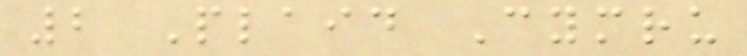2 Plaid Cymru
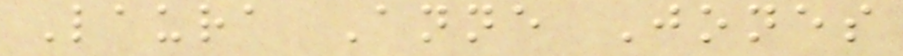Laura Anne Jones
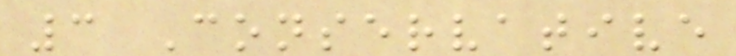3 Conservative
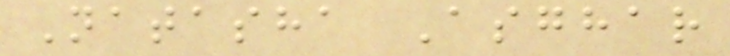Natasha Asghar
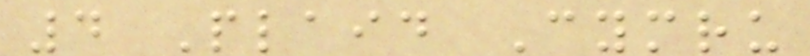4 Plaid Cymru
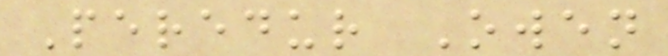Peredur Owen
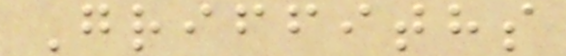Griffiths
